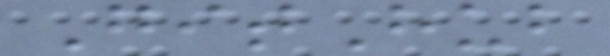GitHub
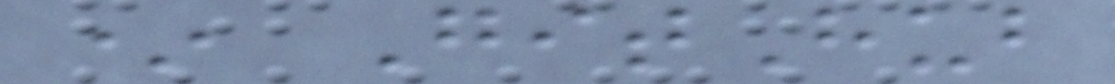* GitHub
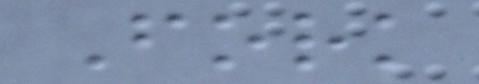Fork
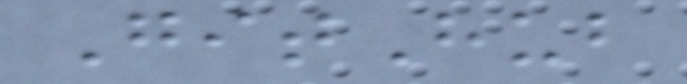GitHub
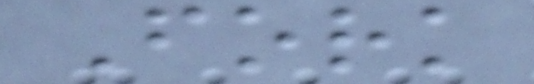Fork
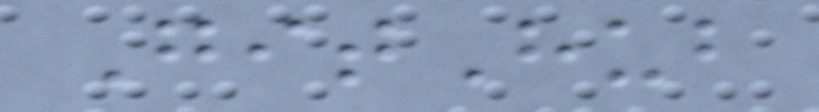GitHub
